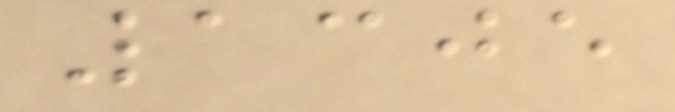1305
